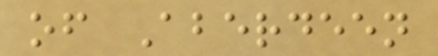of Aberdeen
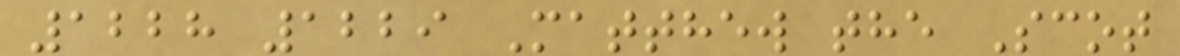1228 1229 Matthew the Scot
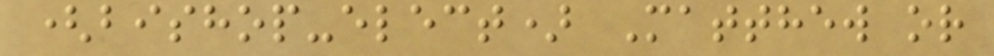(bishop-elect) Matthew or
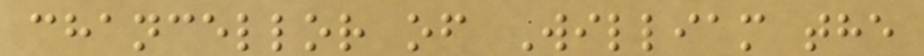chancellor of William the
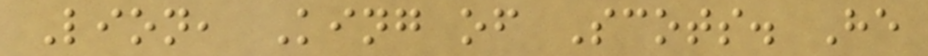Lion, King of Scots. He
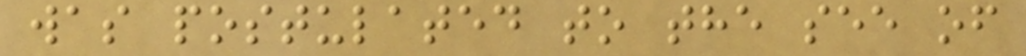was postulated to the see of
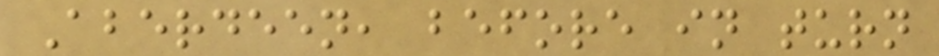Aberdeen, before in turn
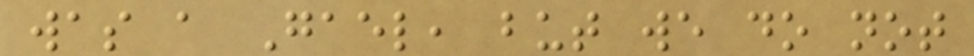was a Gael, but we do not
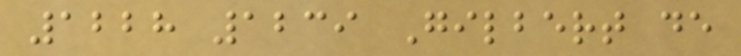1228 1239 Gilbert de
